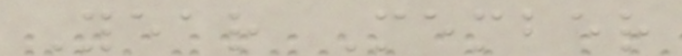Year Member
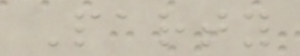Party
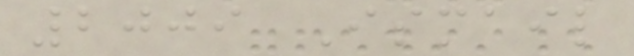2009 Ismail
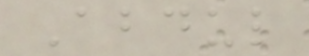Abdul
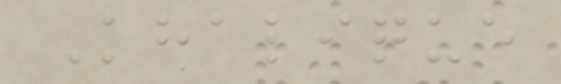Khalique
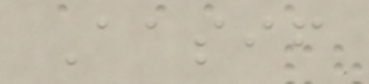Aasif
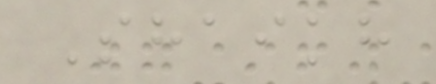Shaikh
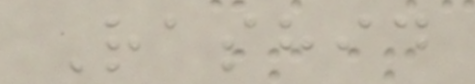Rashid
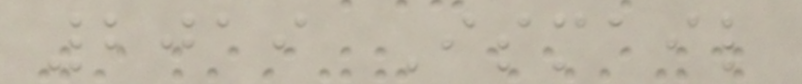2019 Ismail
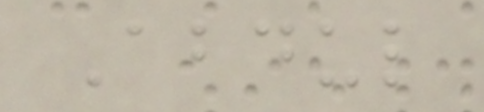Abdul
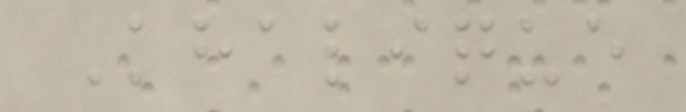Khalique
